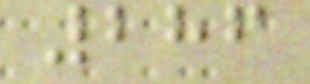286
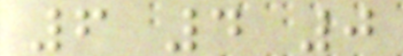6 4 0
